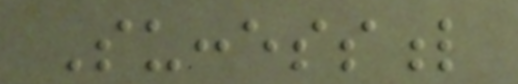Successful
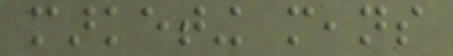marketing means
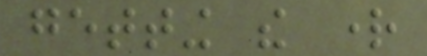getting the right
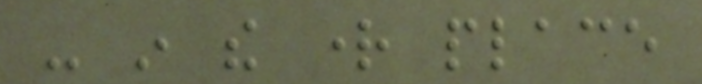- in the right place
